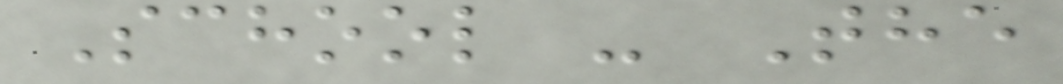School - The
